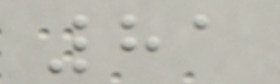81
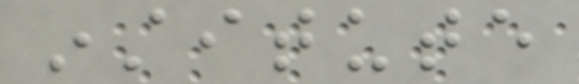institute
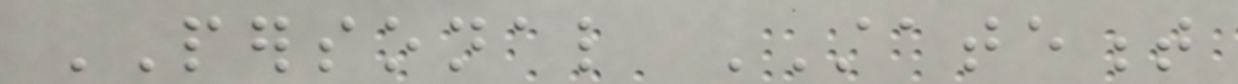PERSONAL STATEMENT
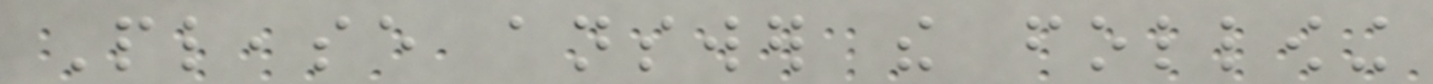Please answer the following
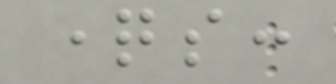questions:
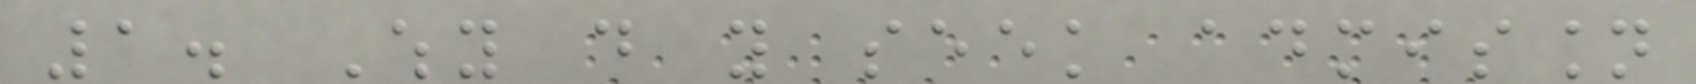1. Why do you seek admission
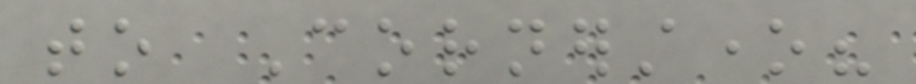to Cornerstone?
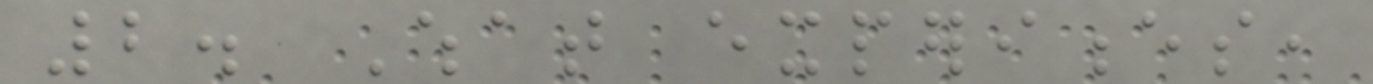2. What experiences,
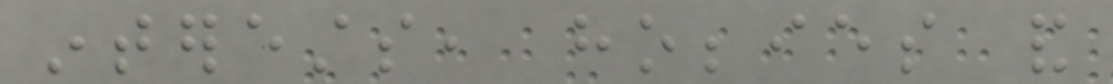interests, hobbies and
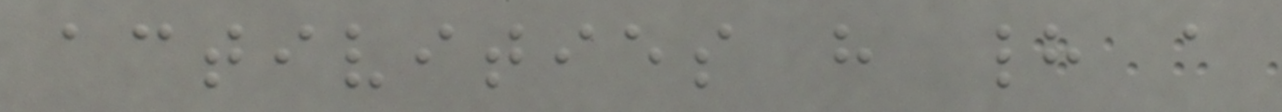activities have had a
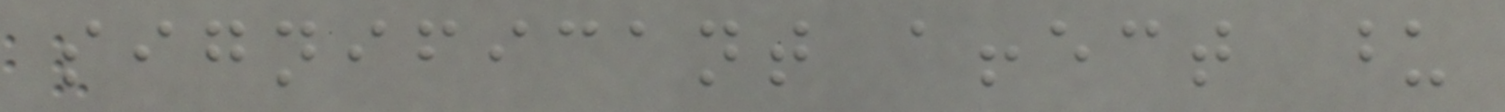significant affect upon
